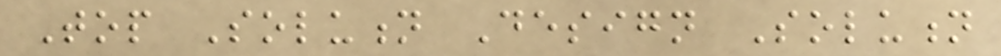Top Solution Design Solution
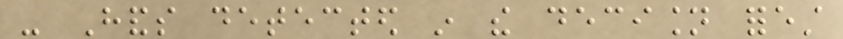- Hands detected in the decision forest
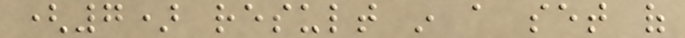(7) result in a set of
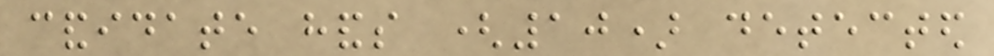candidate hands (10) detected
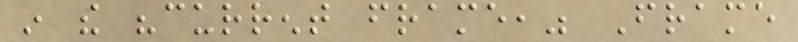in the "current frame," Frame
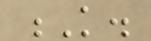K.
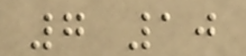7 10
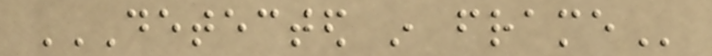DETECTED IN FRAME
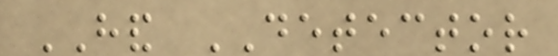HAND DETECTOR
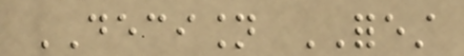DECISION FOREST
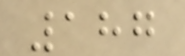187
